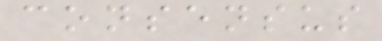consensus
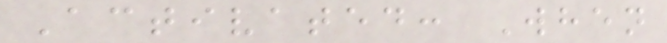Activated: When
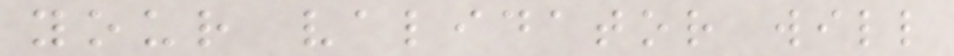your validator will
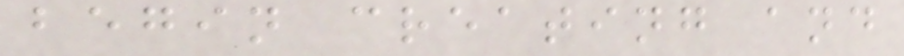begin creating and
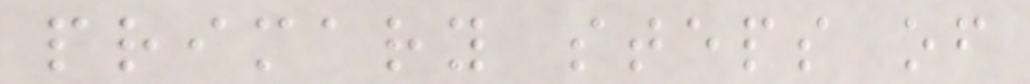primary steps of
